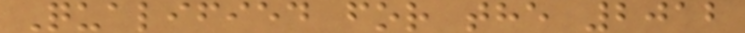Qualified for the 2012
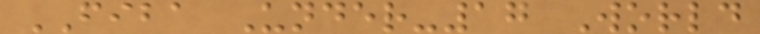FIBA Under-17 World
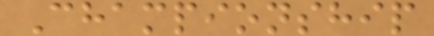Championship
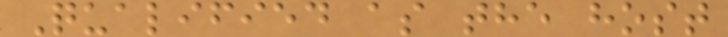Qualified as the host
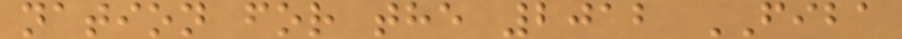nation for the 2012 FIBA
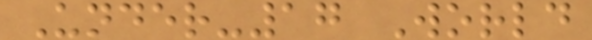Under-17 World
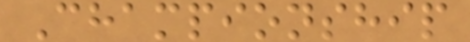Championship
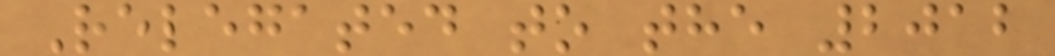Relegated to the 2012
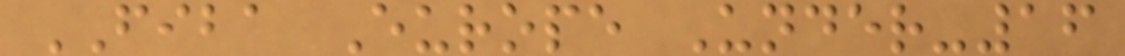FIBA Europe Under-16
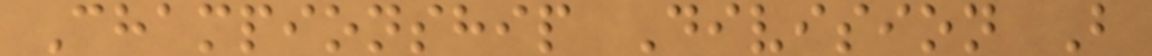Championship Division B
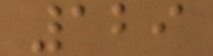129
